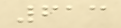613
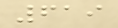619
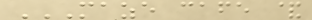MAZE CAFE &
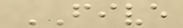FIVE
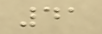41
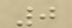0
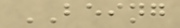BEING
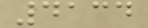4134
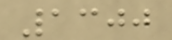1300
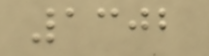1302
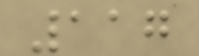117
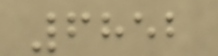6852
